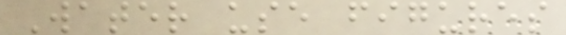Water use figures
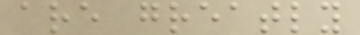are greatly
